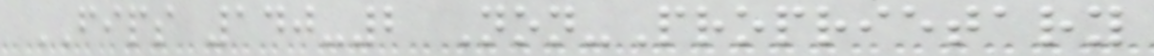FIPS 140-2 Non-Proprietary
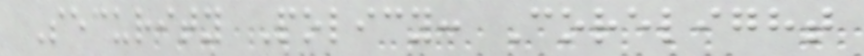Security Policy: Corelight
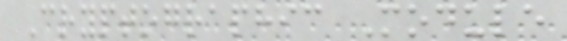Cryptographic Module
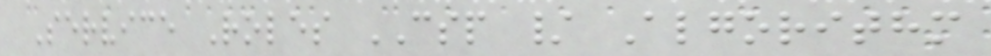Service Roles CSP / Algorithm
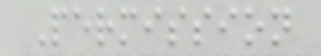Permission
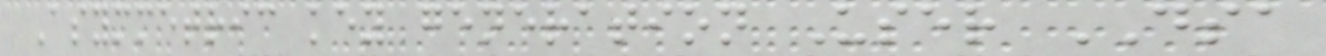Asymmetric key generation User DSA
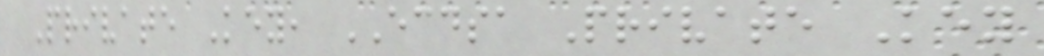Private Key, ECDSA Private Key
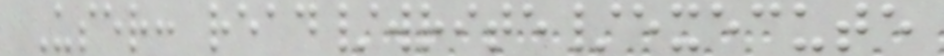User: read/write/execute
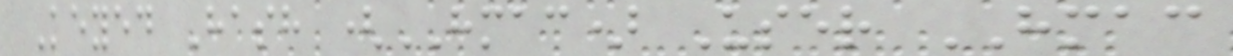Keyed Hash (HMAC) User HMAC
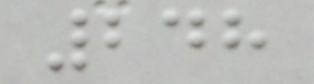248
